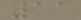11
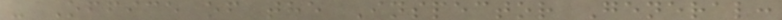- Office of the Inspector General:
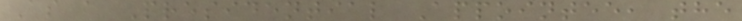As a Presidential Appointee, the
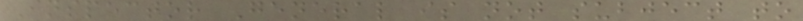Inspector General is not subject to
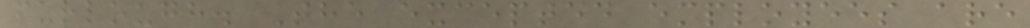furlough. The excepted employees are
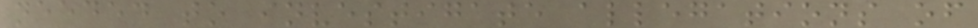needed to investigate allegations of
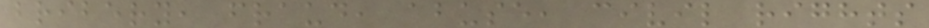bribery, fraud, abuse, civil rights
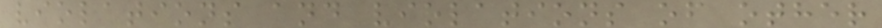violations and violations of other
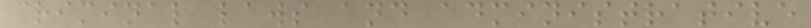criminal laws and administrative
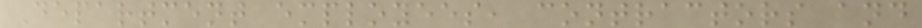Department employees, contractors and
